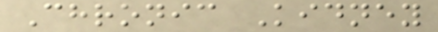Chronic Kidney
